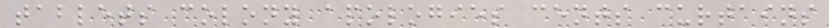tablets colony apologies cents curtains
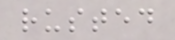rusted
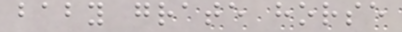baby grate horse
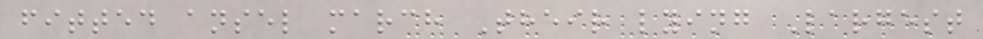fitted ansel march Their lying Largest
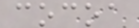cocoa
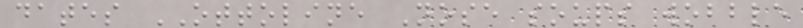dates OTTOLINE Nose soups wobble
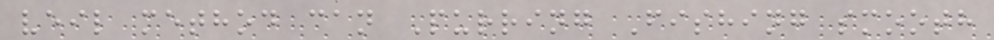veil method can Purring Fishing smooth
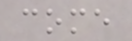come
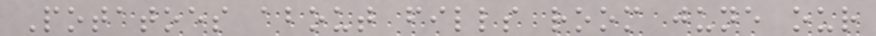Potatoes about fills room june our
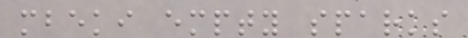mbeki empty sparks
